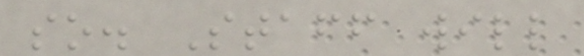so. Staff will
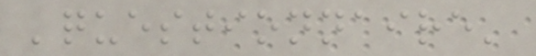'questionnaire'
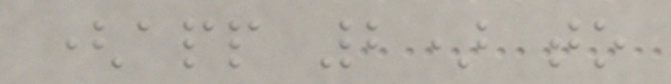(app 2) to
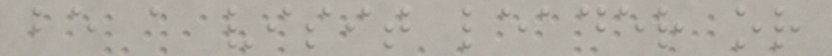be a visit leader or
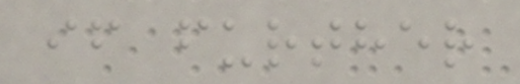if further
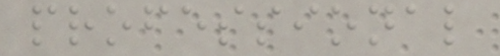professional
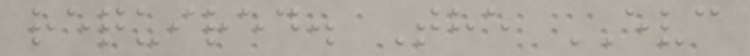required. The EVC
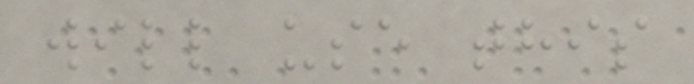will use this
